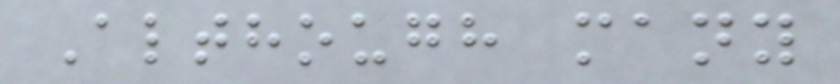Although many
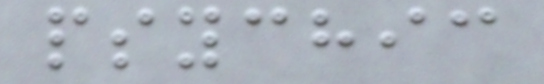psychic
